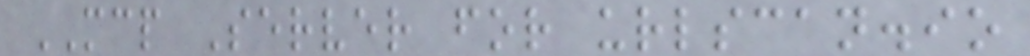MCP Server for urlscan.io
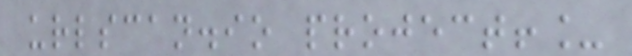urlscan.io project!_
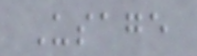Usage
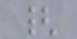{
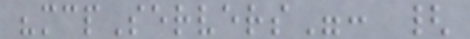"mcpServers": {
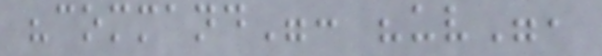"command": "uv",
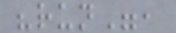"run",
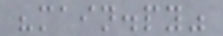"main.py"
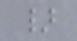}
